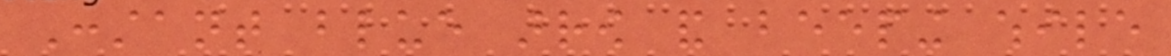Constant blue arrow and beeping while
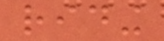riding
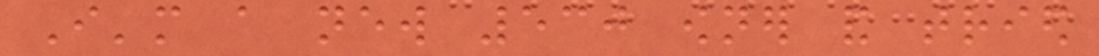I'm a new 530 owner and tried
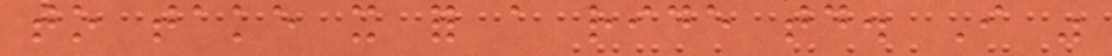to take it for a ride today. I was
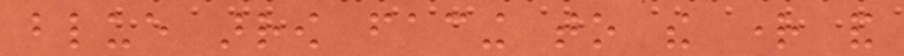blue arrow facing to the right and
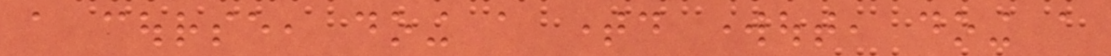a course, doing a timed workout, doing a
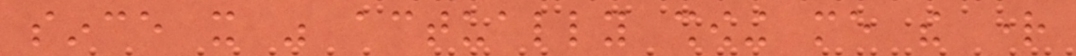since it was actually showing me the right
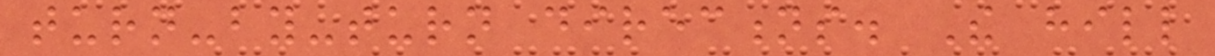turn-by-turn directions. The hill
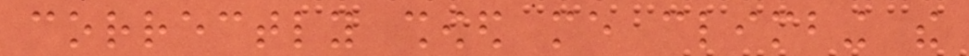correctly showed me climbing the
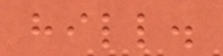hill.
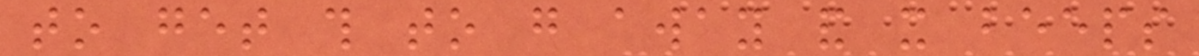to get this to go away and it beeps
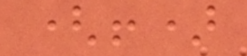(!)
